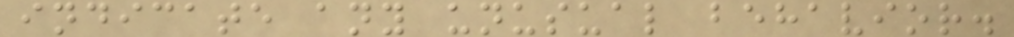indicate any unusual behavior.
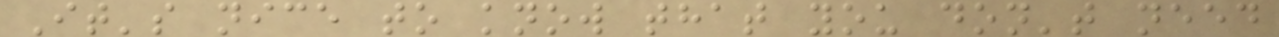It's nice to know that you don't need
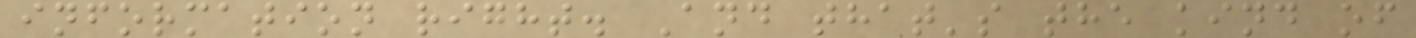information right. And that's the kind of
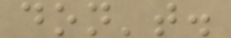don't.
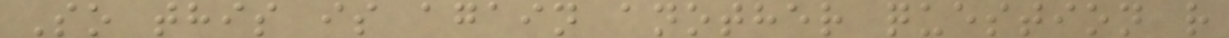So this is again another question r
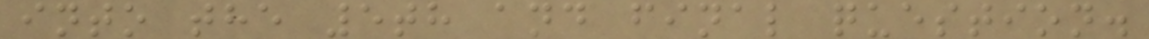into the 5th and final question.
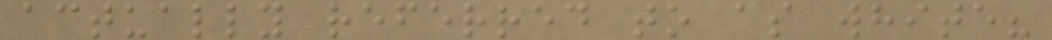actually referred to as white?
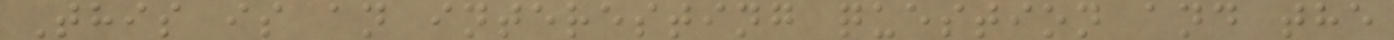This is an interesting question and the
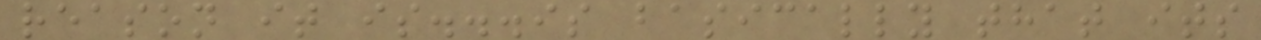reason it is...is basically that its
